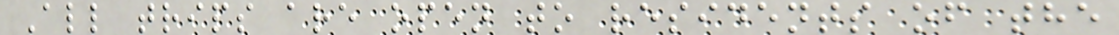All trips are open to residents of the
